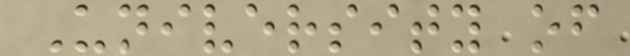University of
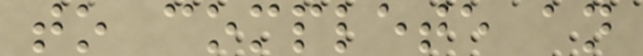to complete an
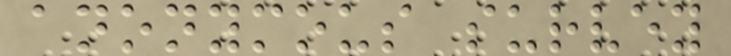anonymous survey
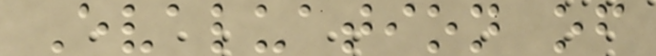Evaluation of
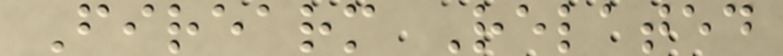Firearm Related
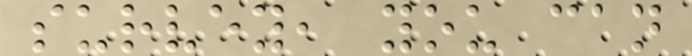survey, you can
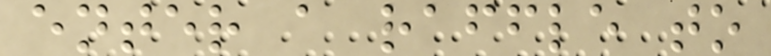enter a raffle to
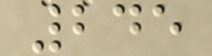245
